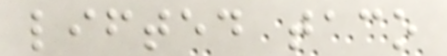lifted taco
